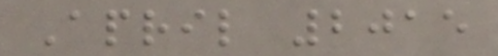April 2015
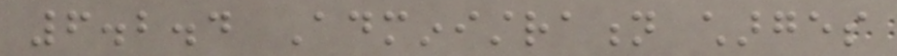6.2.4 Administration charges
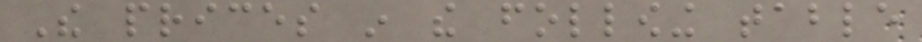The prices in the following table
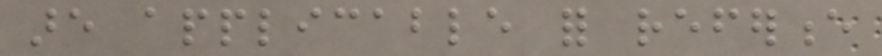are applicable for reference
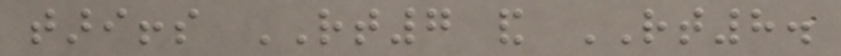tariffs RT7 and RT8.
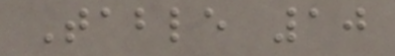Table 10
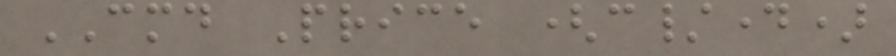CMD Price (c/day)
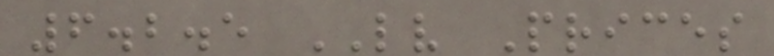6.2.5 LV Prices
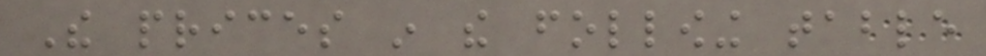The prices in the following table
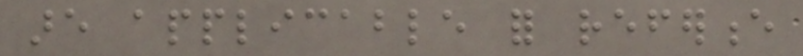are applicable for reference
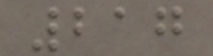217
